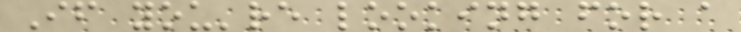If you're looking for a
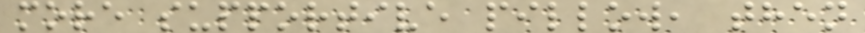more supportive pillow, then
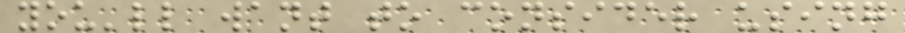you'll want to consider using
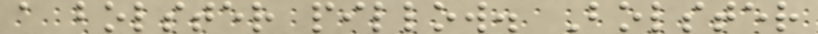a bolster pillow. Bolster
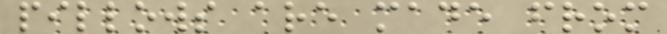pillows are made from
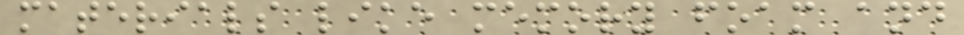materials like memory foam and
